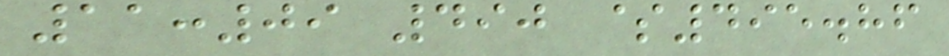11:09 490 $495.86
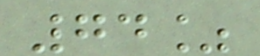74%
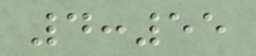4:55
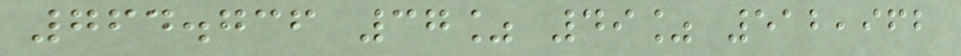764.736 37% 49% 512,962
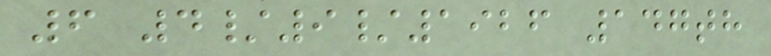6 4/9/1926 147th
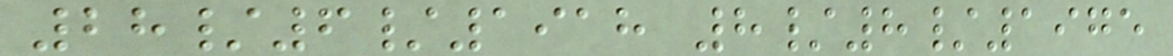28/6/1918 8/8/1975
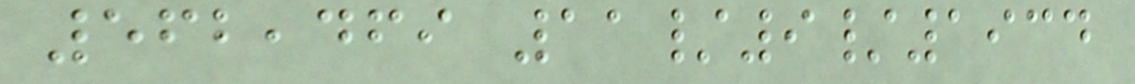562,469 11/9/1934
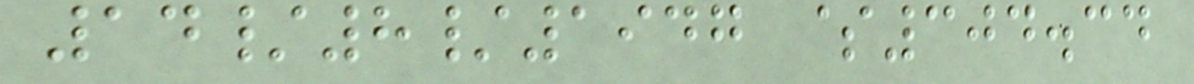14/8/1947 $304.34
